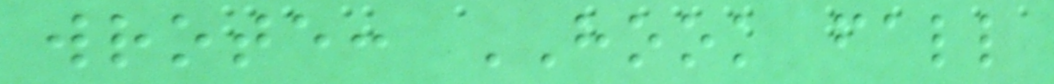wrote: HOOK fall
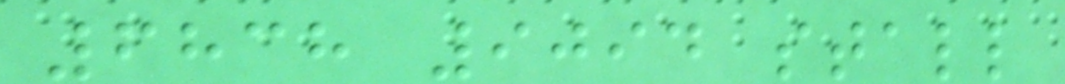6838 9094 stall
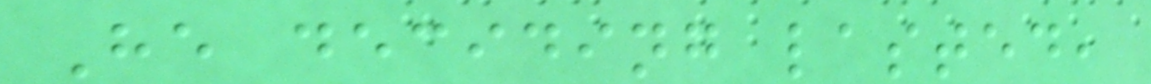He deciding lasted,
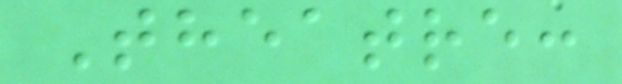Theatre:
